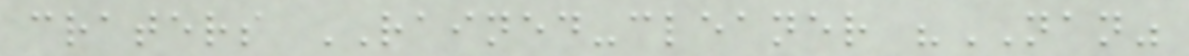craters RAINED-cleaner "NAN"
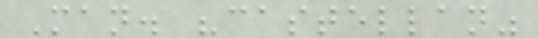Man. "castellan"
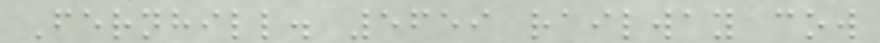Fernhill. 5659 railway cow
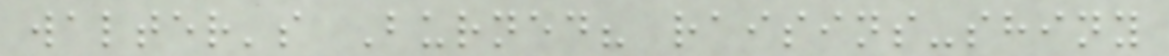walter's Burned? raisins-shiny
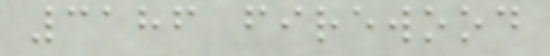3186 firewood
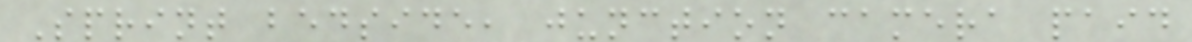Sprint bedside, junction camera paid
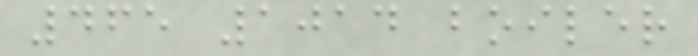465 1014 boiler
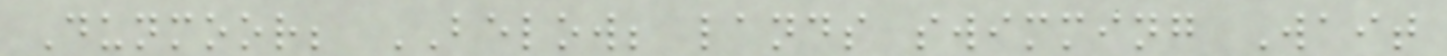Dunmoor; BELOW; lands swimming Wait
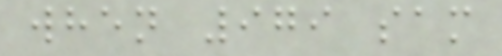when 979 sam
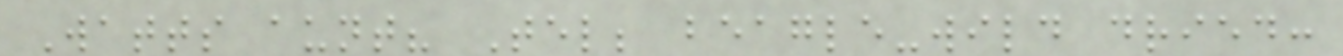Watts aunt? Tel; beagle-wild dried:
